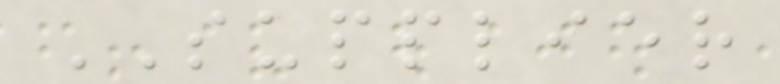SUPPLIER
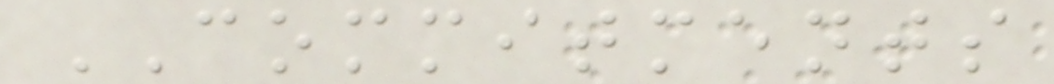COMMITMENTS
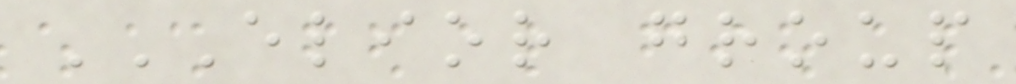ELIOR GROUP
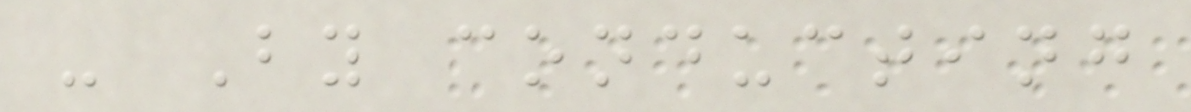- By conducting
